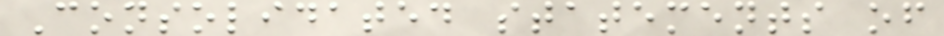Consolidated statements of
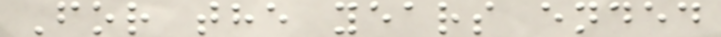For the years ended
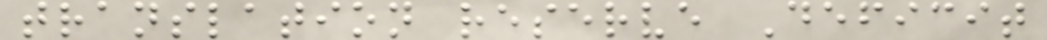translation reserve Deficit
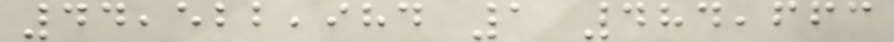44,522,984 1 484,663
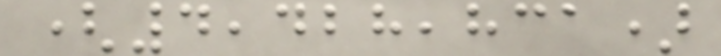(4,428,831)
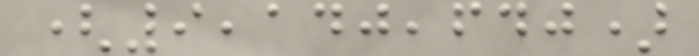(9,140,640)
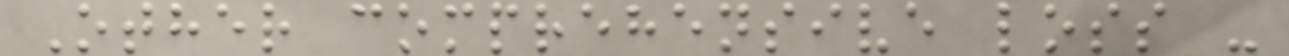Other comprehensive loss -
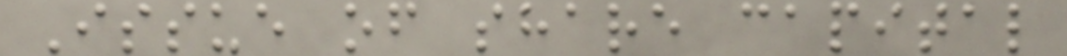Issue of share capital
